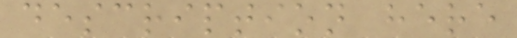description here
